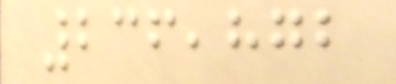236,872
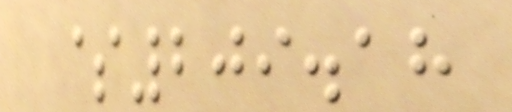$209.18
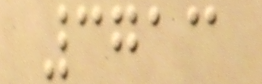3713
